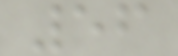56
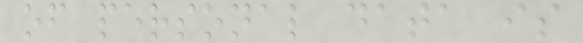of personal data is
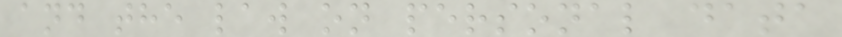and the law on personal data
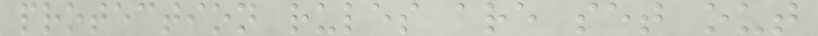protection rules are set out
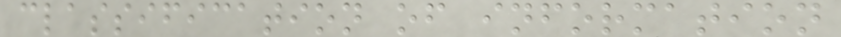classification of information
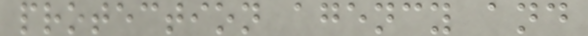protection agency and
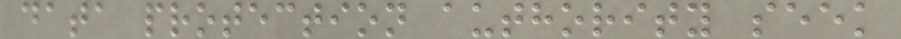data protection authority seek
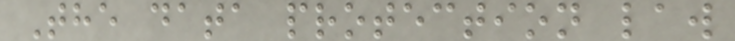The data protection law
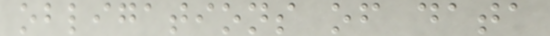obligations of data
